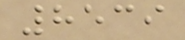8539
